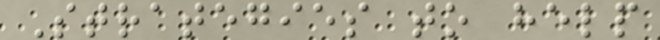Strategies to help
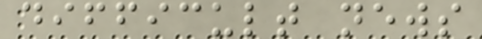difficult news
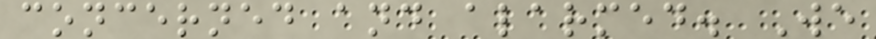concerned and alarmed. We
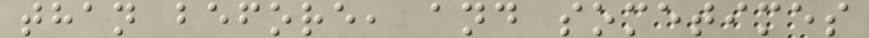than before, and sometimes
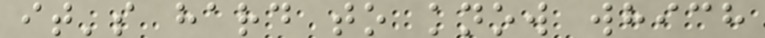it's hard to know which
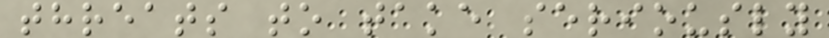threats to take seriously
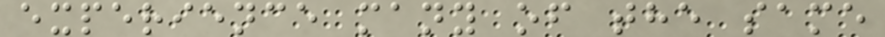experience many of the same
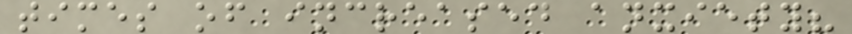times of increased anxiety?
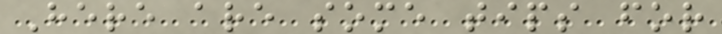Here are some tips for
